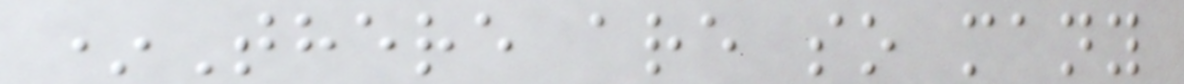*There are so many
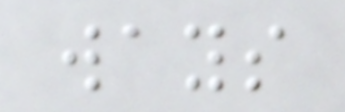ways
